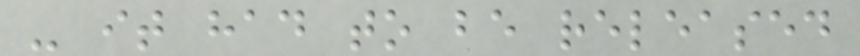- it had to be released
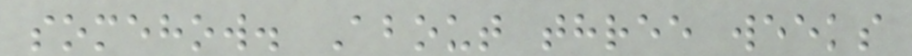somehow. About three weeks
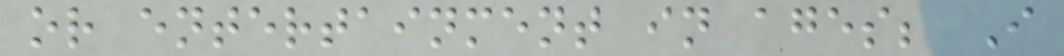or entertainment in ages; I
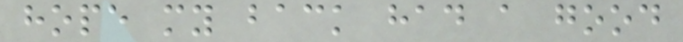hope my back had a good
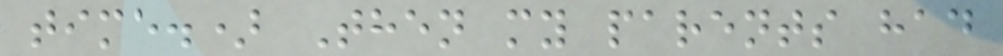time.) Then my parents had
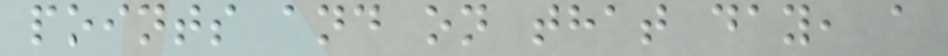points and on that day, a
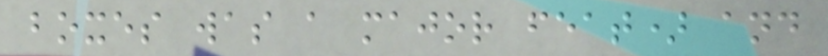boxes was a major feat) and
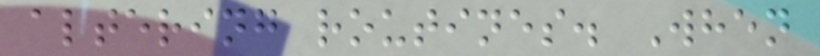altering routines. When
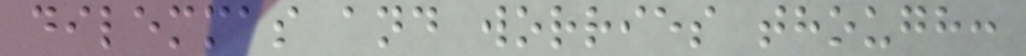dilemmas and worries though:
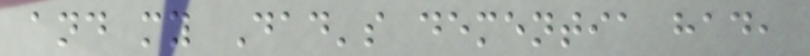and my Dad's dementia had,
